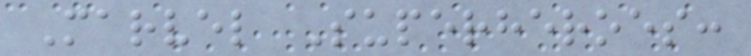Marvel Superheroes:
